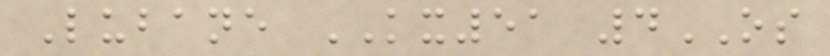Lubane KX51 4OS
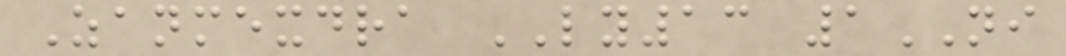Zanmexdra LY13 1NI
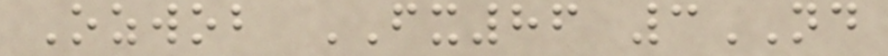Ozwob FX86 3ND
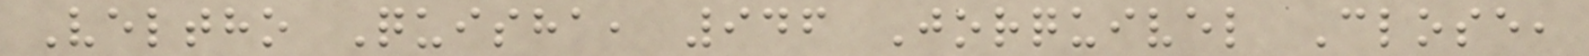Veltho Quisha, 946 Jorquivel Close,
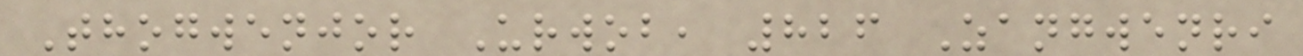Thogwenjor Urwob, 826 Zangwenri
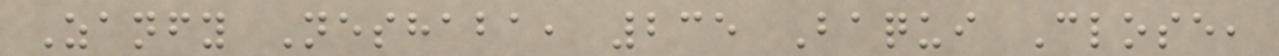Zanfy Neshaba, 235 Baqui Close,
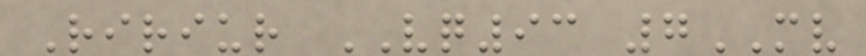Ririur VQ93 7MV
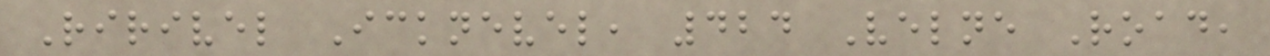Ririvel Icknevel, 424 Velne Road,
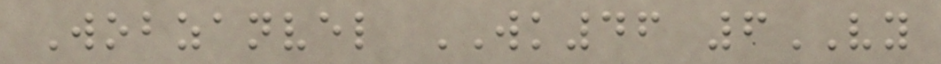Wobzanvel WK46 6VY
